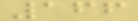166
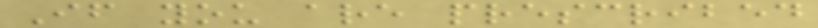If you are prescribed
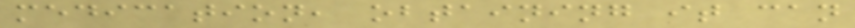medication, obtaining it can
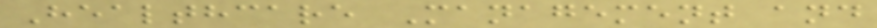Healthcare Management and
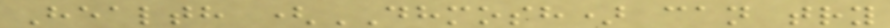Health (DHMOSH) can try
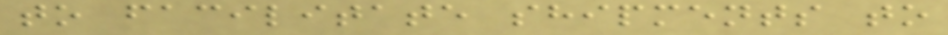to facilitate shipments to
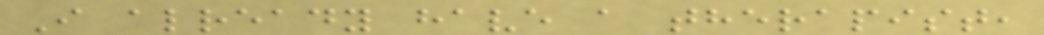I already have a therapist,
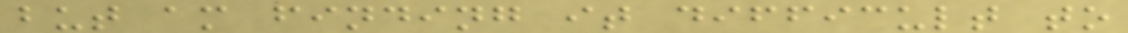but am finding it difficult to
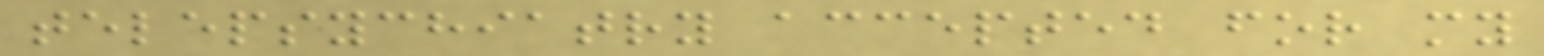telepsychiatry accepted for my
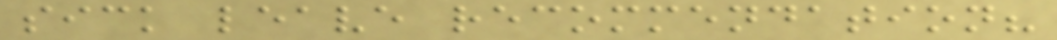sick leave recommendation?
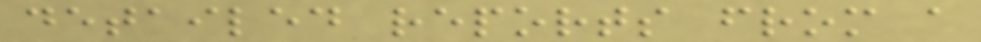detailed reports from a
